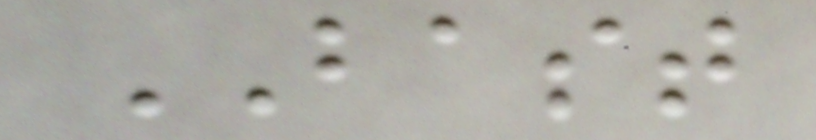BAST
